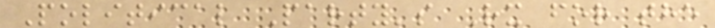Political Party's Rx for the
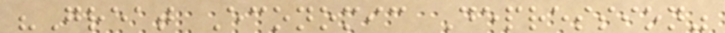"Great Economic Depression"
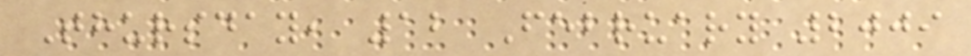Thursday, 12 February 2009
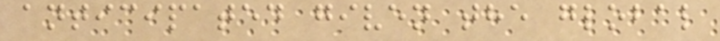anticipated given the global
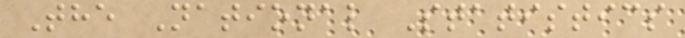The National Statistics
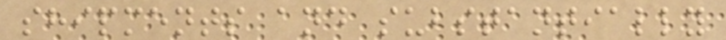shipments and substantially
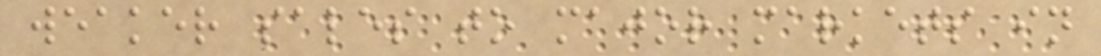weaker sales to major markets in
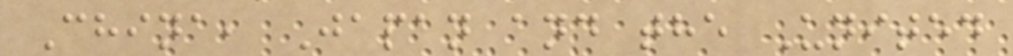China, Japan and the United
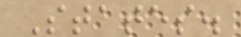States.
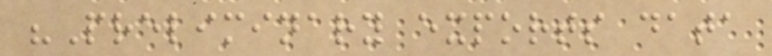"Preliminary exports data
